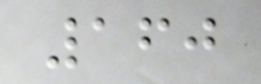160
